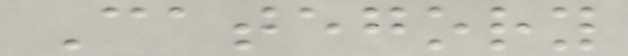Category
